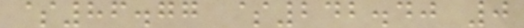$86.77 $242.40 0
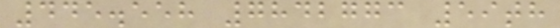445.558 7842773 59th
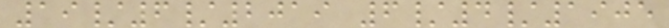19/6/2019 6/4/1905
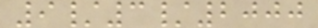9/3/2000
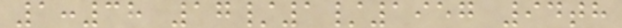1:38 17/1/1957 94th
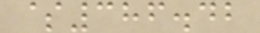$386.42
